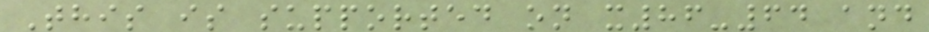This is supported on x86-64 and
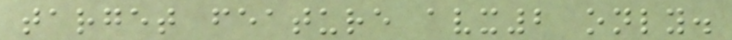target feature avx2 only.
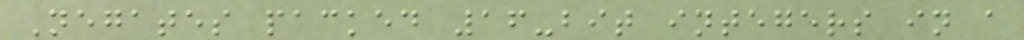Negates packed 16-bit integers in a
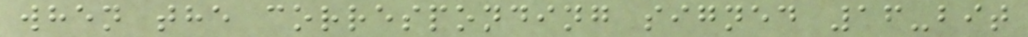when the corresponding signed 16-bit
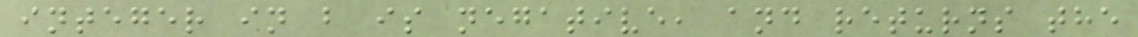integer in b is negative, and returns the
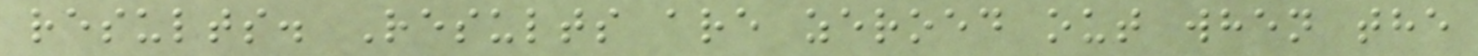results. Results are zeroed out when the
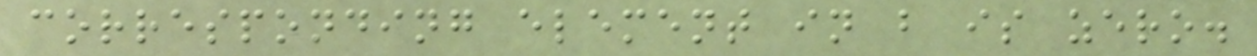corresponding element in b is zero.
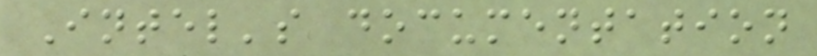Intel's documentation
